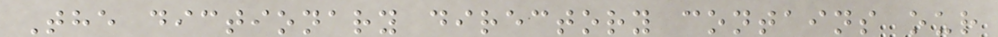The dictionary directory contains our
